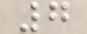7
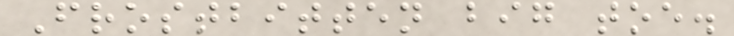Frostbitten big toe.
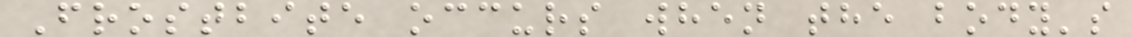Frostbite occurs when the body's
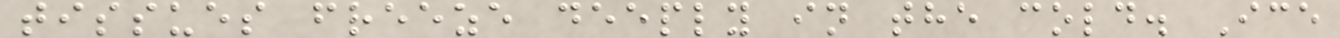tissues freeze deeply in the cold. Ice
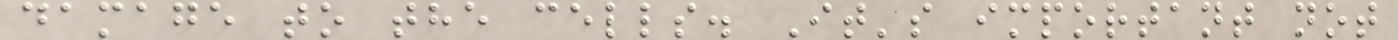damage to the cells. It's important not
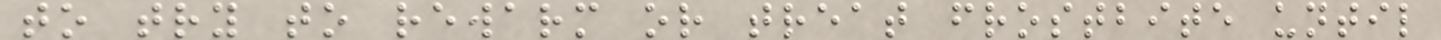to try to rewarm or treat frostbite until
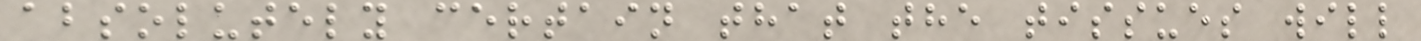absolutely certain that the tissues will
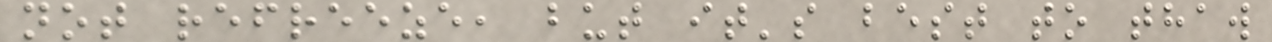not refreeze, but it's best to thaw
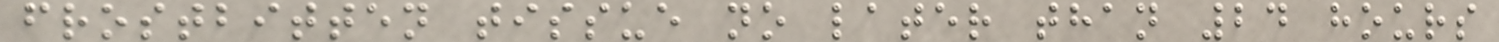frostbitten tissue no later than 24 hours
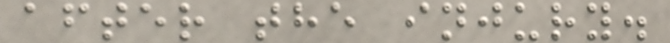after the injury.
